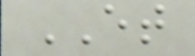ET
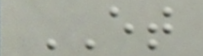ET
